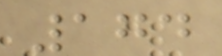174
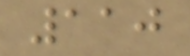110
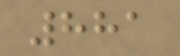881
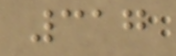317
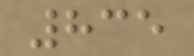835
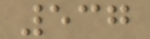537
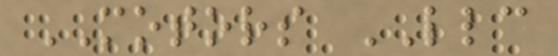MOTORS LLC
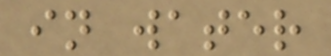in water
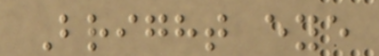Bright eye
